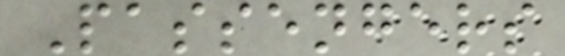Passengers
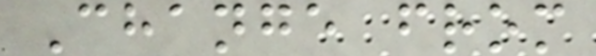Change from
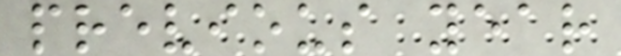previous year
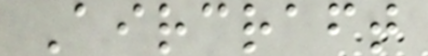Aircraft
